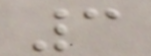3
